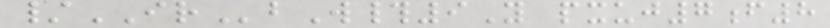/IRbW#9Y pxuj7f8
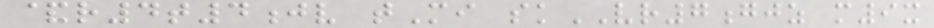&r4t4jv tMi skVR7gjz m9x
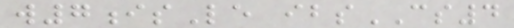w7isLe ibsCS4
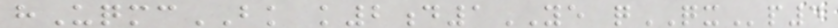hUqmcBK k2d1YE qQXp4
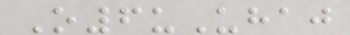O6uUhaj
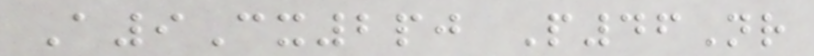A9Cx2pj P46Nr
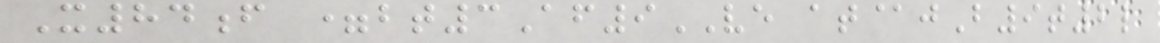X84f =bt3Af9VE at@jB9t2l
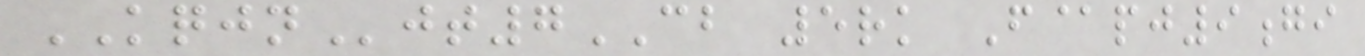KQJNjt7CB 5rk F@pj9gi
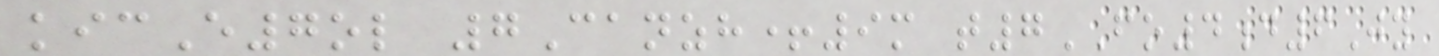kicE7ol 7Canzh+9m t7FO4d6Jy
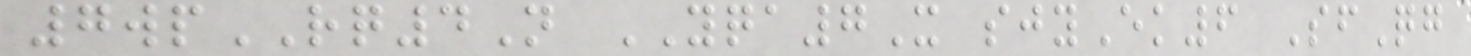7wpRQ4N YQA7X sjyEk6 SfQg
